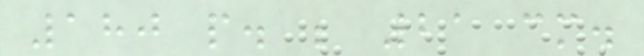180 p. ; 21 cm.
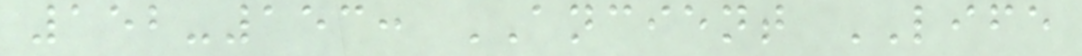152-153: ANCIENT LIFE
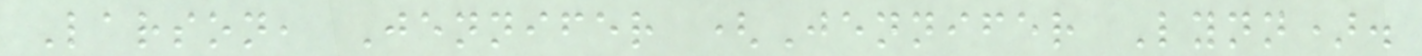Larson, Jennifer (Jennifer Lynn).
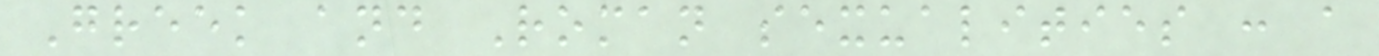Greek and Roman sexualities : a
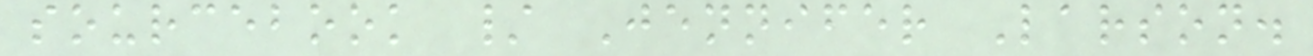sourcebook / Jennifer Larson.
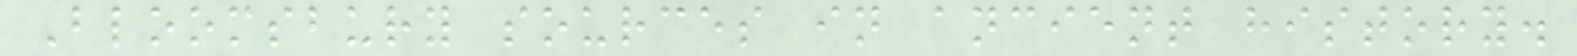Bloomsbury sources in ancient history.
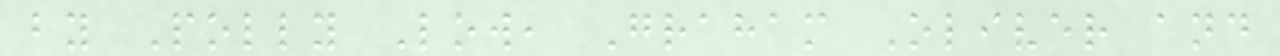by Polly Low, Graham Oliver and
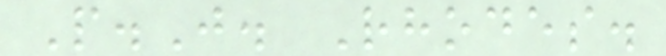P.J. Rhodes.
